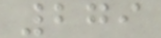279
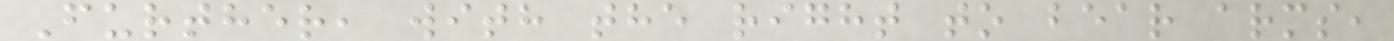Further, with the right to bear arms,
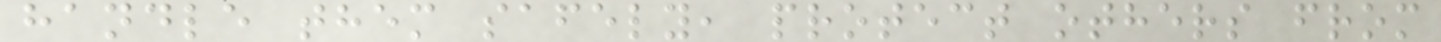handle them safely, protect others from
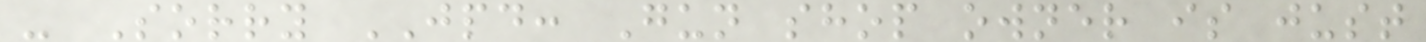- Sorry JPD: Gun shop owner is just
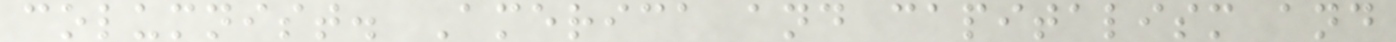columnist. America and capitalism and
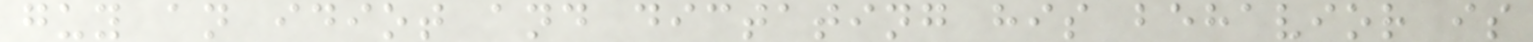guy an idiot and dictating his behavior is
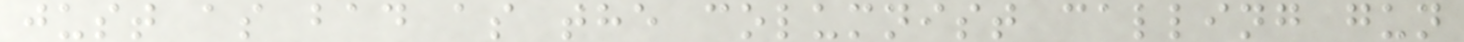just as bad as the columnist calling gun
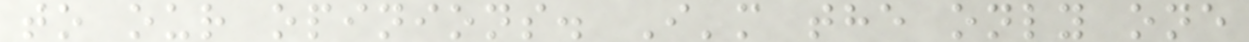to our opinions. I'm the only one
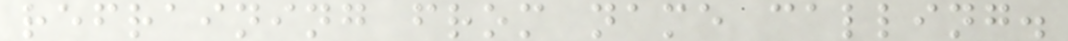refraining from name calling.
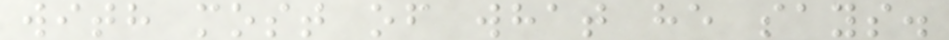with most of what he says.
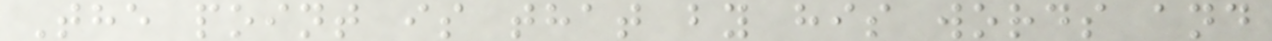The point is that by his words and
